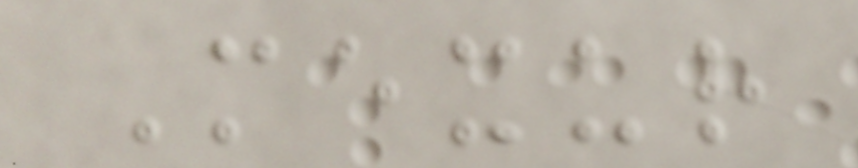Mexur
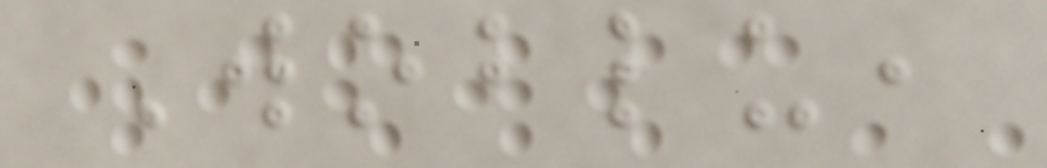Woblu,
